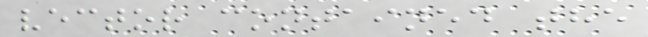vector contained the
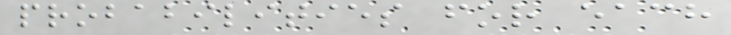probabilities for each
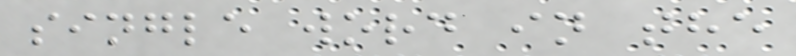single word in the
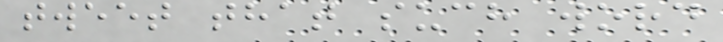tweet that such word
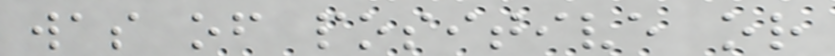was of positive or
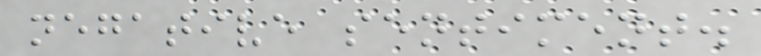negative sentiment.
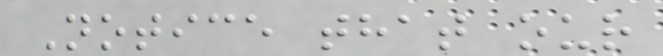Notice that our
